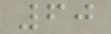60
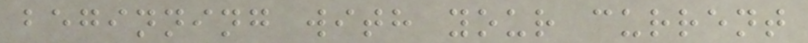beginning with your current
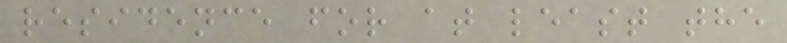residence for at least the
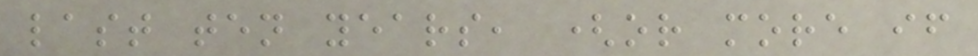last ten years, (or more if
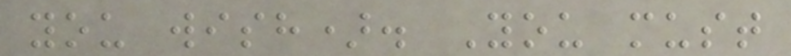you wish). You must
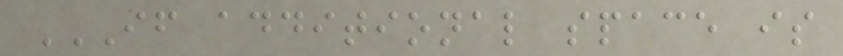IF ADDITIONAL SPACE IS
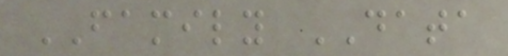FAMILY DATA
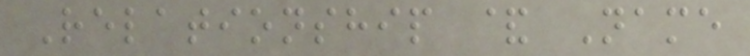Relationship & Name
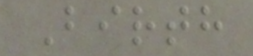Birth
